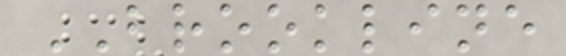BROOKLINE
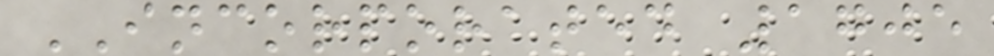INCORPORATED 1705
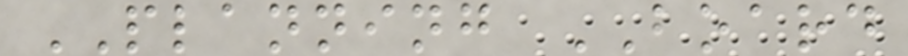PLANNING BOARD
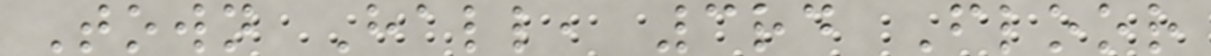Town Hall, 3rd Floor
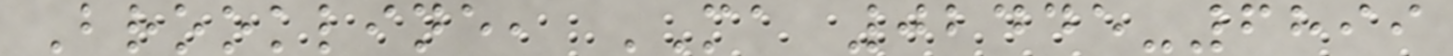Brookline, MA 02445-6899
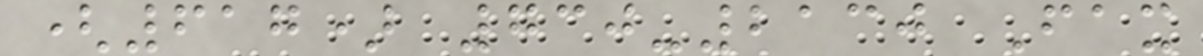(617) 730-2130 Fax
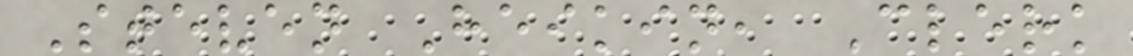Steven Heikin, Clerk
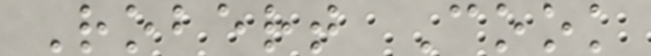Robert Cook
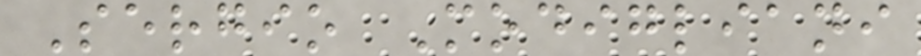Sergio Modigliani
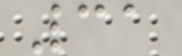31
